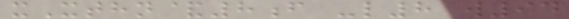xXthn&8f -l8 w94
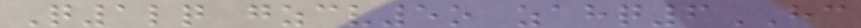Q1lq gzcv5o zahq6HC
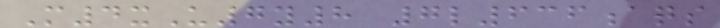M4xU7y8 7l636aqs
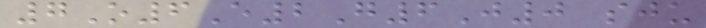7O6E2G6J0 sju
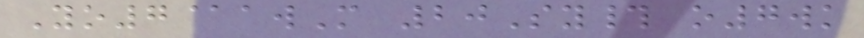Yo7@awM 20Sy# o7wk
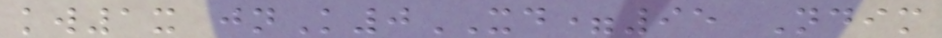kw1x jnK0XD=95 Ndim
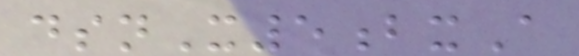dsnX5bxA
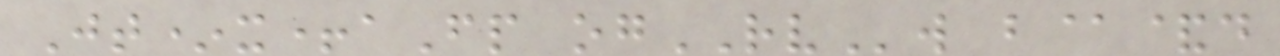Jt*x+aFp ogRVw b@&d
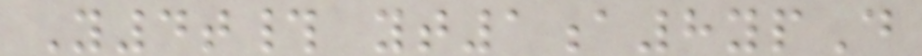Y4t# yt1a8ypD
